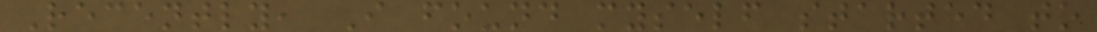Recently, I found myself started to
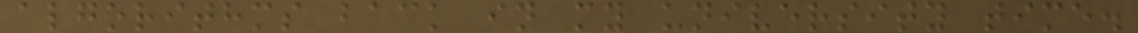algorithms back in my university time.
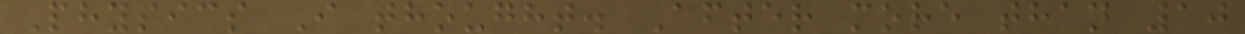Physics I thought. After more than 10
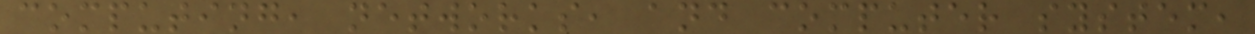computing, networks, and computer system,
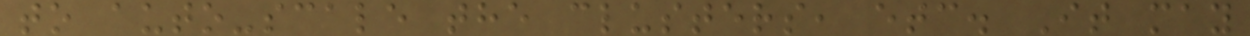to auto-scale the clusters, etc. It may
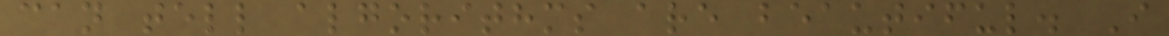can tell algorithms are beautiful. I
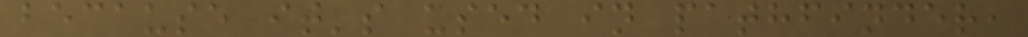because it's used in pathfinder,
